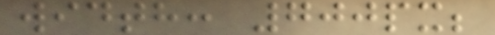width: 700px;
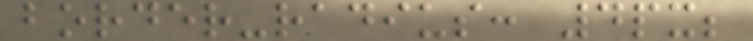border-radius: 4px;
